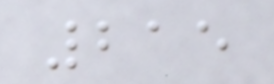215
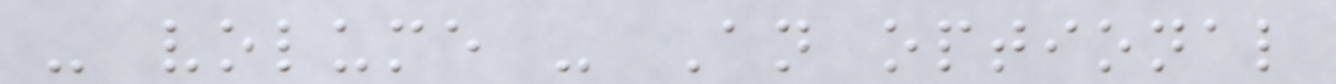- volume - An optional
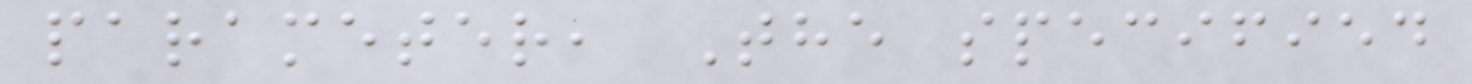parameter, The specified
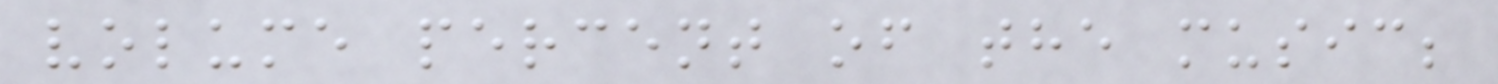volume percent of the music;
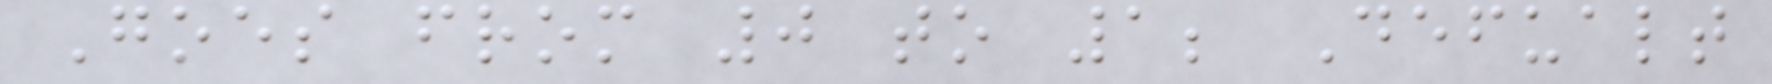Goes from 0 to 1; Defualt
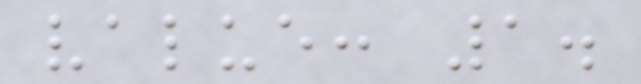value: 1.
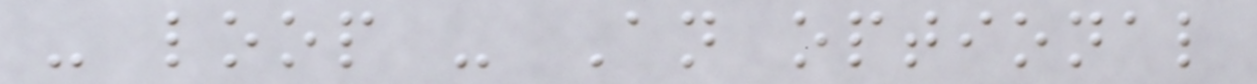- loop - An optional
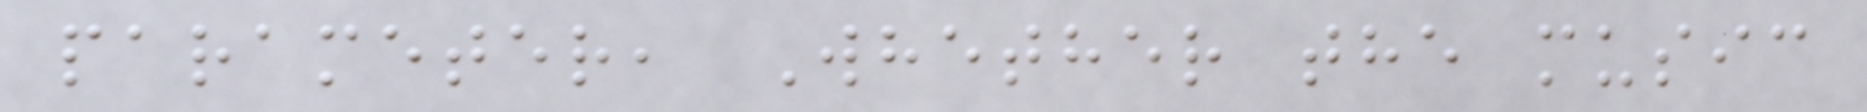parameter, Whether the music
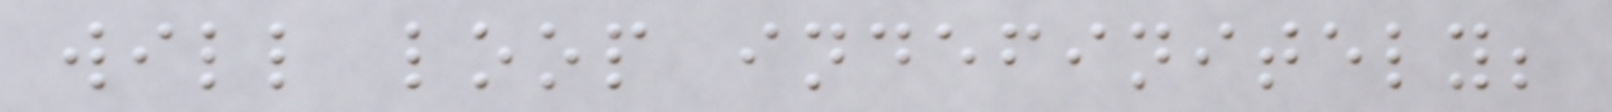will loop indefinitely;
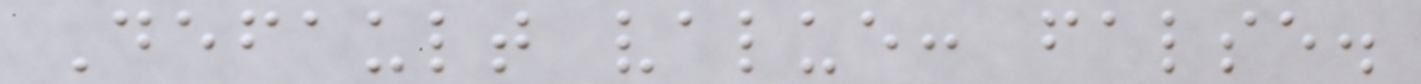Default value: false.
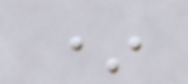*
